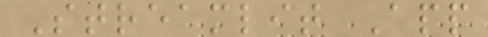Streamlit App
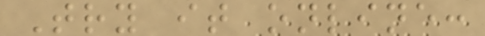Try it online:
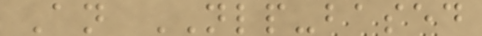An NLP-based
